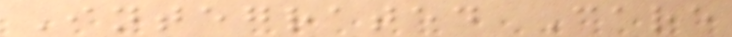Integrated Care
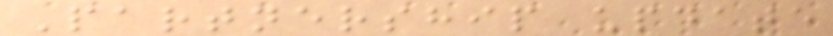Partnership update
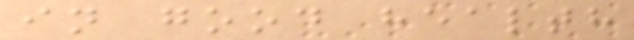in good health
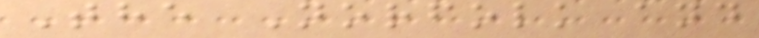The Norfolk and
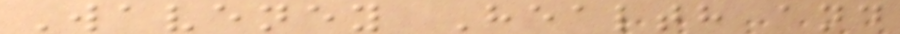Waveney Health and
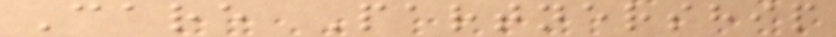Care Partnership
